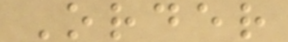Order
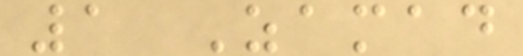1 Zamad
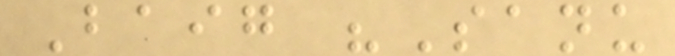Baig "Sanu
